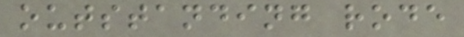outstanding rode
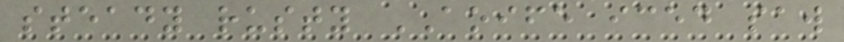steady rusty AOIFE iced saw
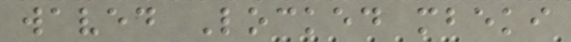waved Locked mbeki
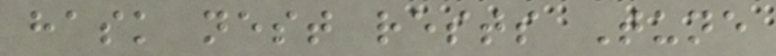hask nest rests Tune
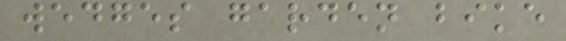wedges garden bike
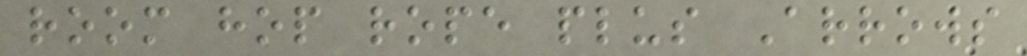room hop rope plus Arrows
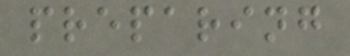preparing
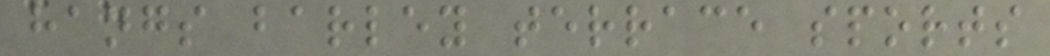hangs barley terrace sports
